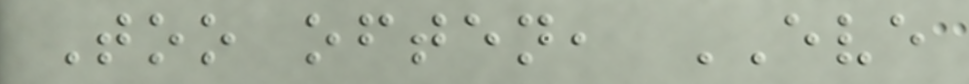Too often, EVE
